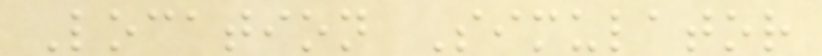Location Simulator
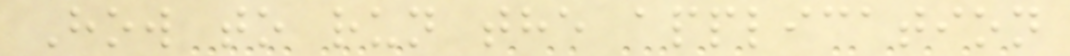How to run the application
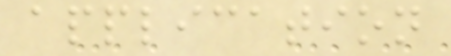application
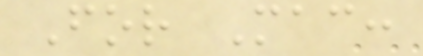For Mac:
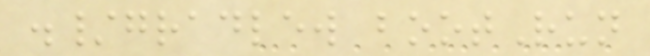./gradlew bootRun
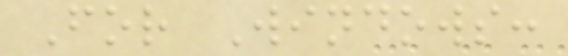For Windows:
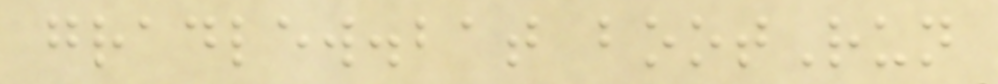gradlew.bat bootRun
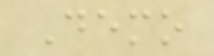Demo
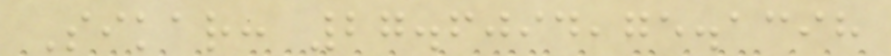Sikar: 27.6094,75.1398
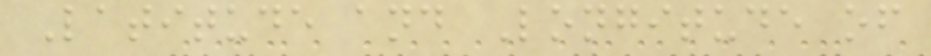Latitude and Longitude of
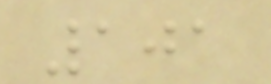101
